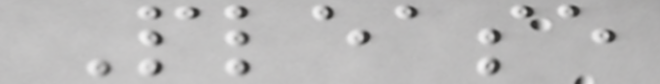Please
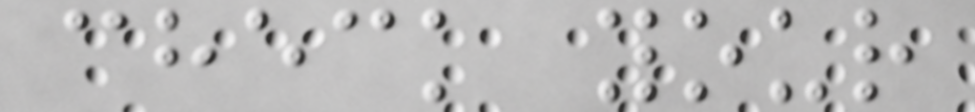check your
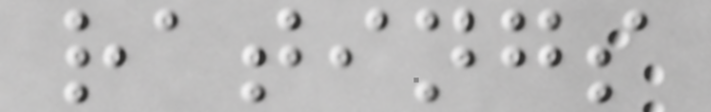ratings
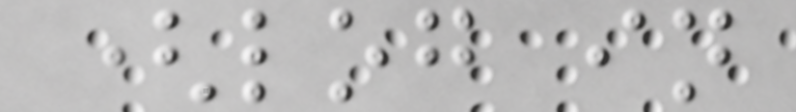(log in
